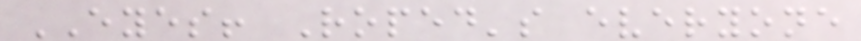EYES! Roped's everyone
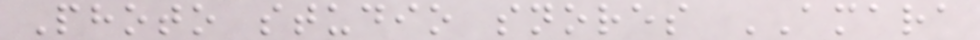Photo studio snores AMARA
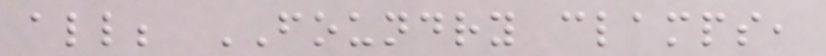all; FOUNDRY clamps,
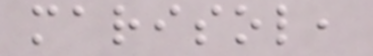marisol,
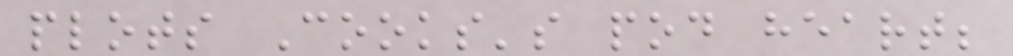plots Cooks's pod heart;
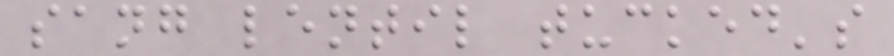sang lentil tucked's
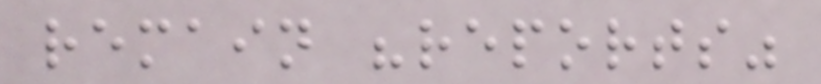remain "reports"
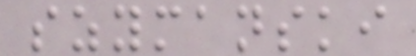szymanski
